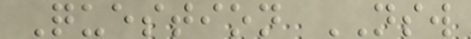Question NSW
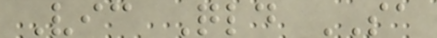Vic Qld SA
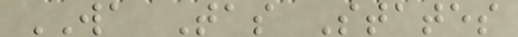WA Tas States
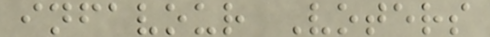infavour Voters
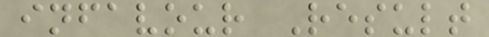infavour Result
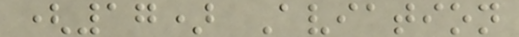(17) Aviation
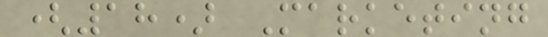(18) Marketing
